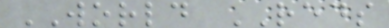WORLD REDS
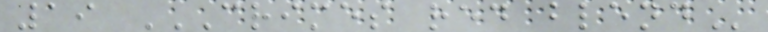19 CRIMES RED BLEND
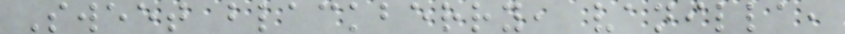Sweet blackberry, vanilla,
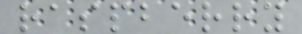raspberry
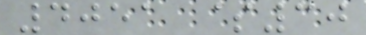4051 $30
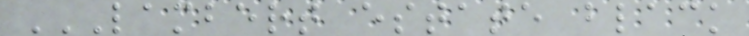LAMBERT ESTATE BLACK
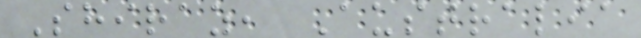Shiraz, Australia
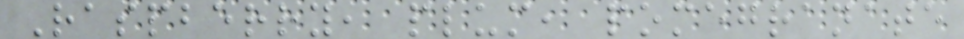Raspberry, plum, pomegranate
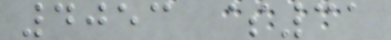4053 $31
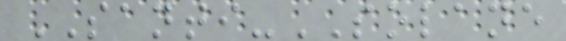SANTI-SOLANE
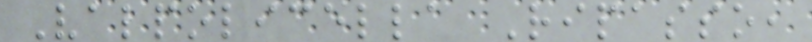Valpolicella Ripasso,
